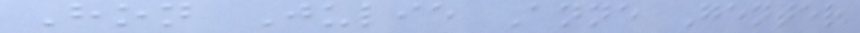Hon Julie Anne Genter
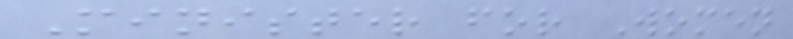Minister for Women
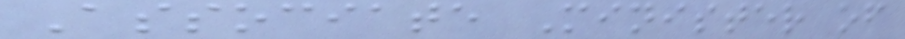Associate Minister of
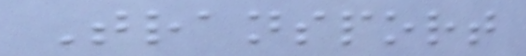Transport
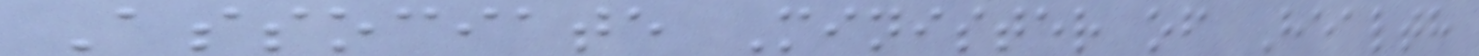Associate Minister of Health
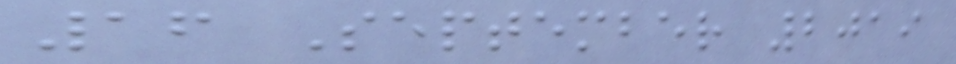16 September 2019
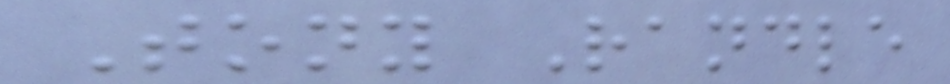Tony Randle
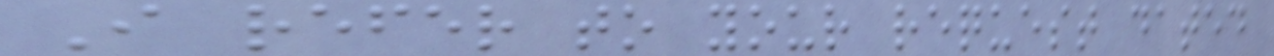I refer to your request dated
